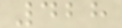428
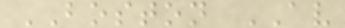BOSTON AV
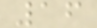16
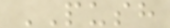PUSH
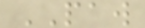PAW
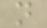n
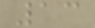13
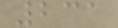231
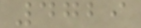4729
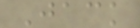Jack
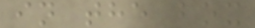in the box
